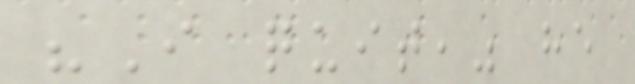"I quit," he
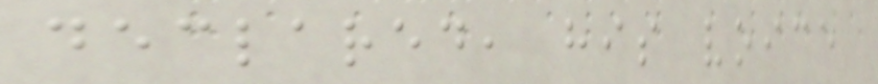declared, his voice
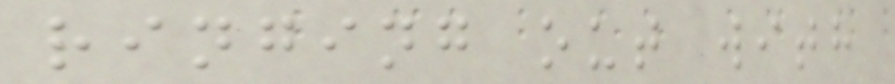ringing out with
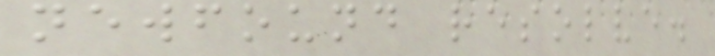newfound resolve.
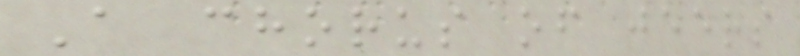A chorus of jeers
